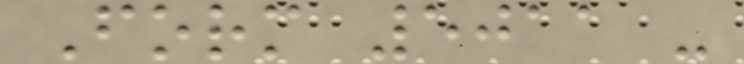Form 5011 -
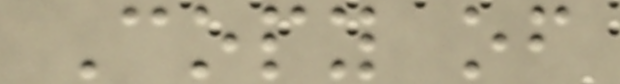Copy of
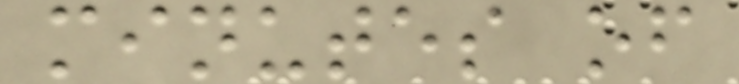minutes of
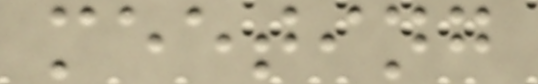meeting
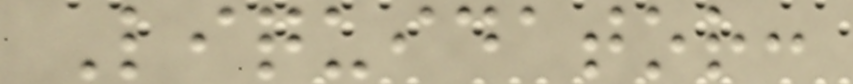Liquidator:
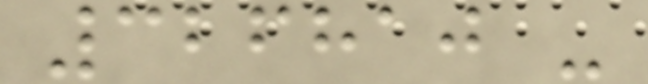326810 -
